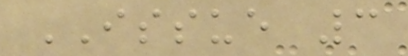ISSUE 3
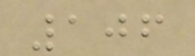106
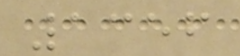1356
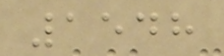1548
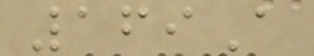169A
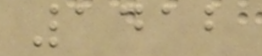1412
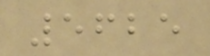5625
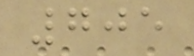705
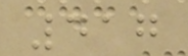417
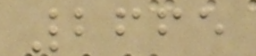2665
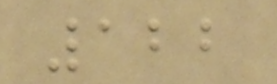122
